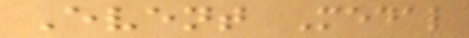Event Medal
